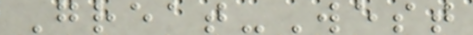Great-West
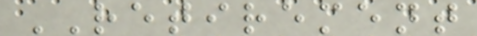RETIREMENT
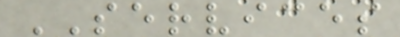SERVICES
